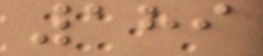189
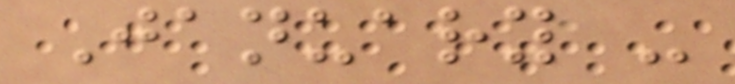January -
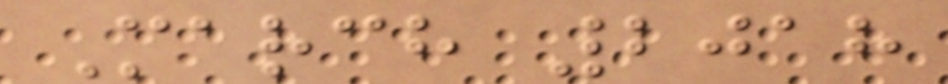March 2018
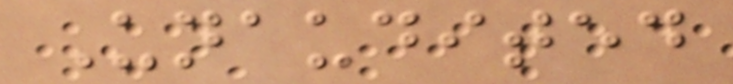Unaudited
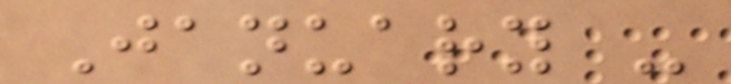January -
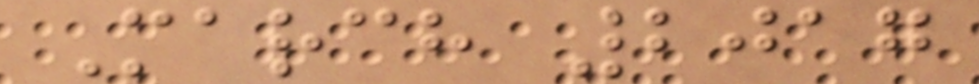March 2017
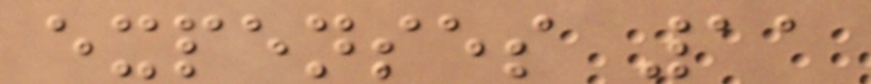expenses 11
